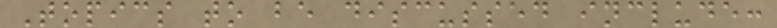Topics to be discussed include:
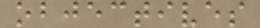objectives
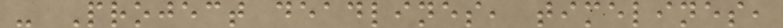- Project deadlines, timelines,
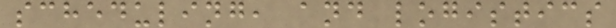scheduling, and logistics
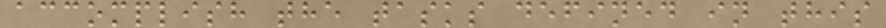accomplish the tasks defined in this
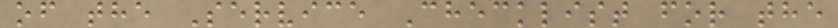of the Service Checklist for the
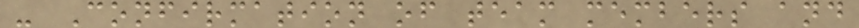- Confirmation of team members and
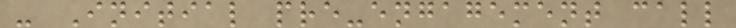- Initial pre-engagement call
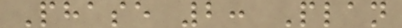Phase 2: Plan
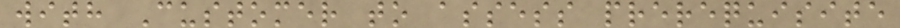with Customer to assess prerequisite
